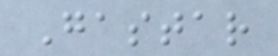Gastar
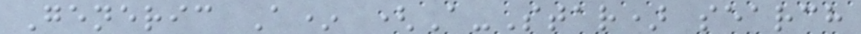Generic A* (A-Star) search
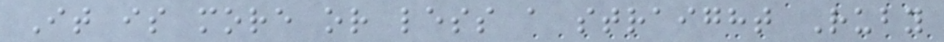It is more or less a straight Ruby
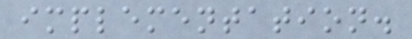implementation.
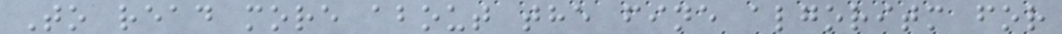To read more about the fine algoritm for
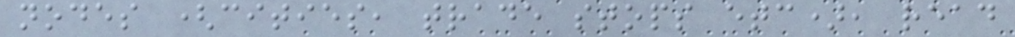nodes (cities, trade stops etc), read
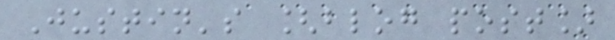Justin's [blog post]
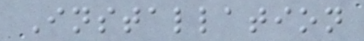Installation
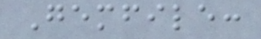Gemfile:
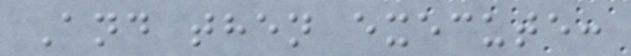And then execute:
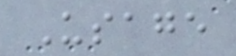Usage
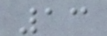13
